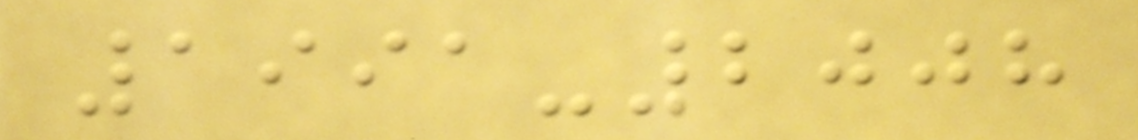1991-2008
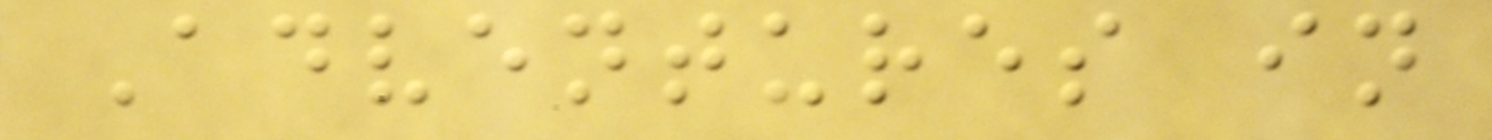Adventures in
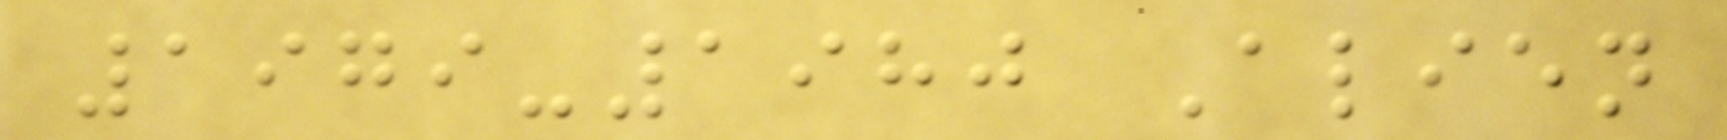1979-1980 Alien
